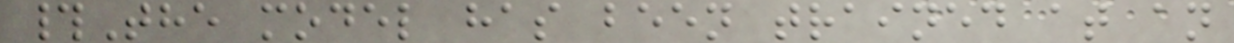#The model has been trained at an
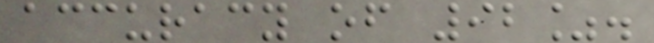accuracy of 92%.
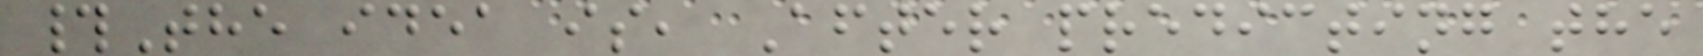#The idea is, After predicting the
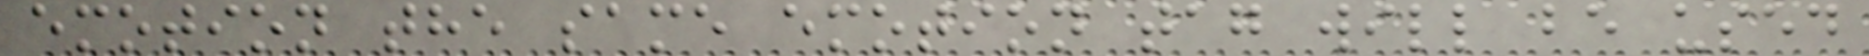emotion the same emotion tag will be used
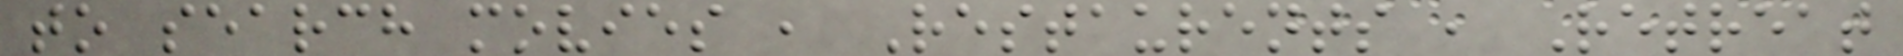to search movies , Restaurents , Retreat
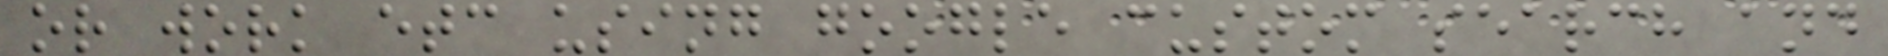or work etc using google custom search and
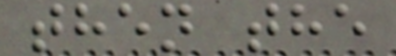then the
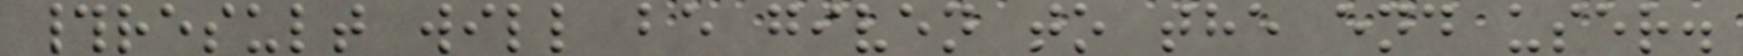#result will be given to the end user.
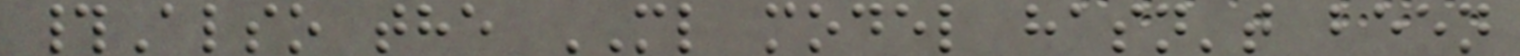#Also the ML model hasn't been
